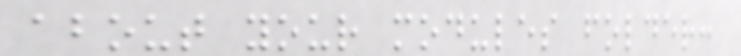about your modules folder:
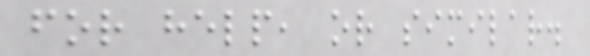for help, or similar.
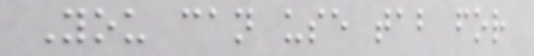You can use tab for
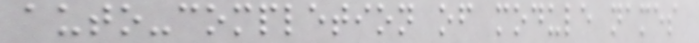auto-completion of module names
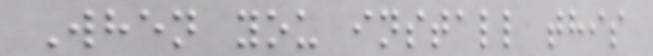When you install this
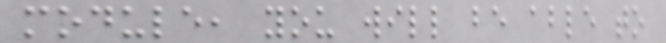module, you will be able to
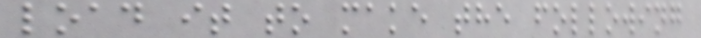load it to make the following
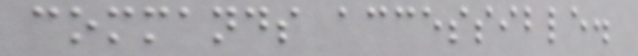commands accessible.
